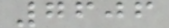7606
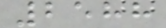2588
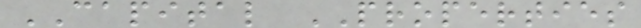CAPITAL PROPERTIES
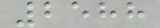2588
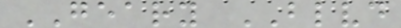GEARY BLVD
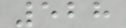528
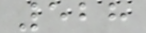528
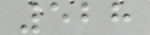528
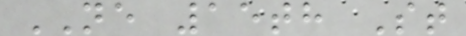NE 15th St
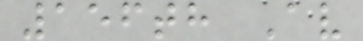156th Av
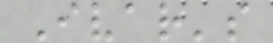Ivar's
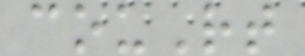couRt
